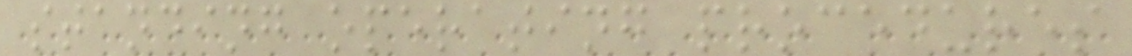standing operating procedures
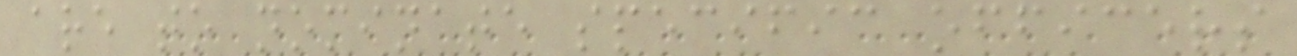are to nominate specific officers
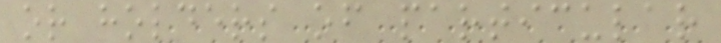or holders of particular
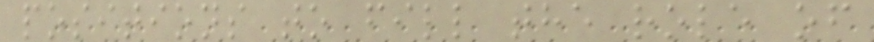positions to fill the role of
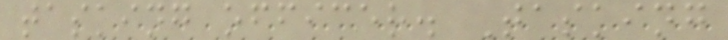tasking officer. Tasking
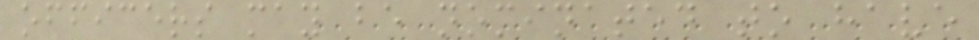officers may be nominated to have
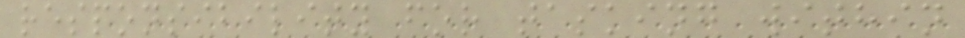responsibility for tasking within
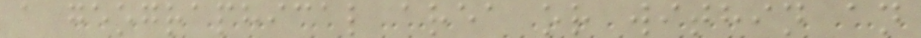a geographical area or within an
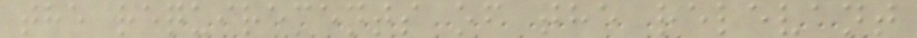the requirements of the relevant
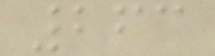263
